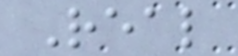Real
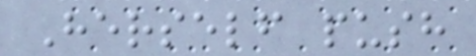Herself push
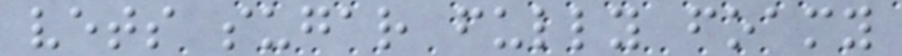vets sugar fully foamy
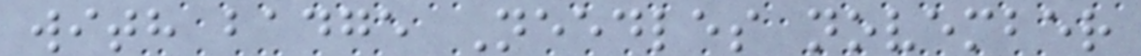with badge Needles november
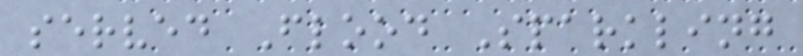served Flood Sparkling
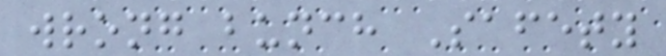wrong bunch Safety
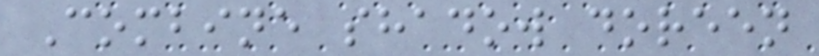Combine shadow doreen
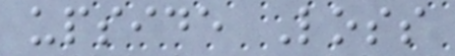upside Loss
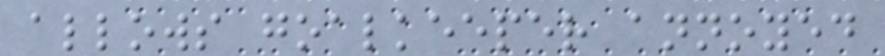allows goalkeeper annoyed
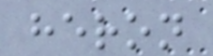heron
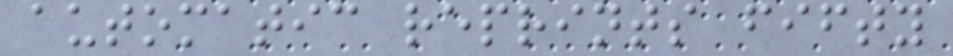automatic reprints fifty
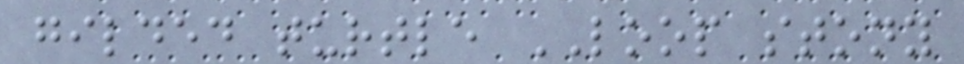gilded turtle LOOP stony
